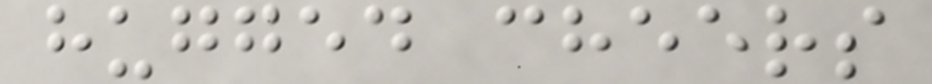hugged cheers
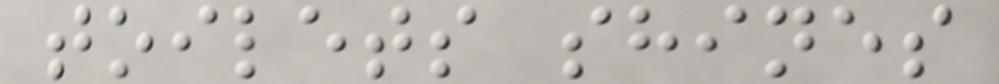toilets shines
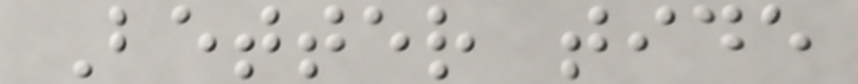Better tide
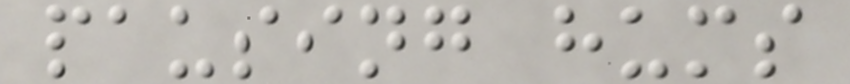pausing hums
